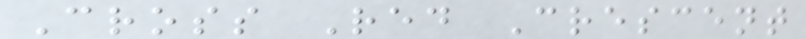Cross Red Crescent
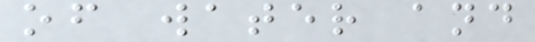of water and
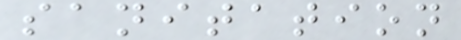sanitation
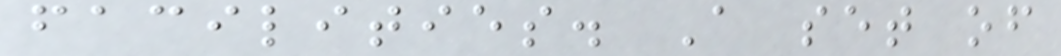facilities. A set of
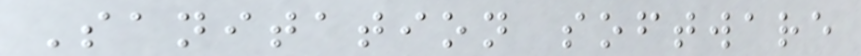Sanitation software
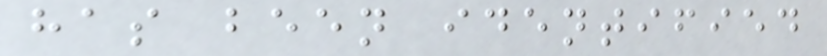has been identified
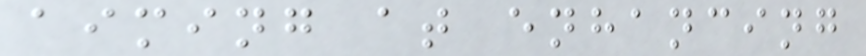aiming at enhancing
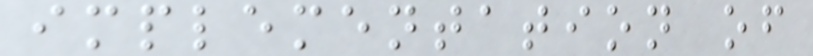implementation of
